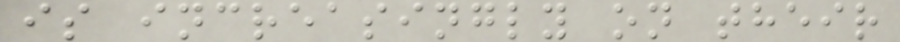is increasingly on their
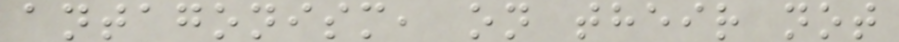antagonism, on their not
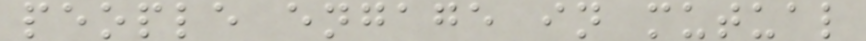people engage in mutual
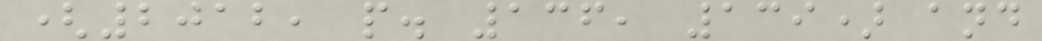(2012, p. 136, 139) and
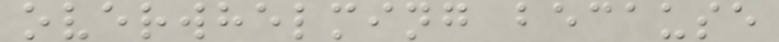overwhelming because
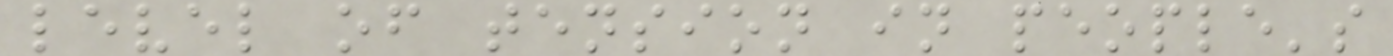level of tension in people's
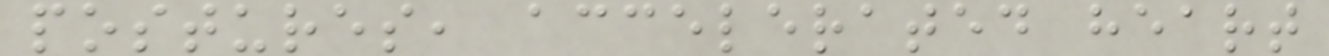postures, accelerated heart
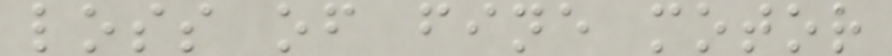loss of fine motor
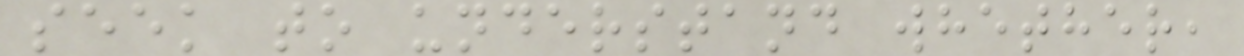seek to understand whether,
